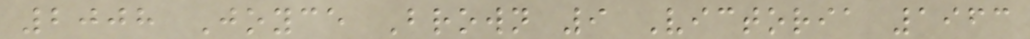2008 Joyce Brown 9 Victoria 1963
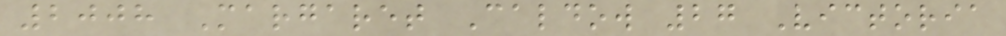2008 Margaret Caldow 27 Victoria
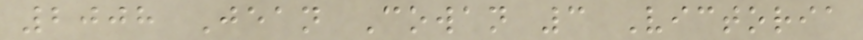2008 Jean Cowan 3 Victoria
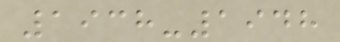1938-1948
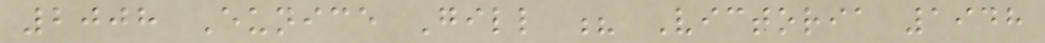2008 Eunice Gill ? Victoria 1948
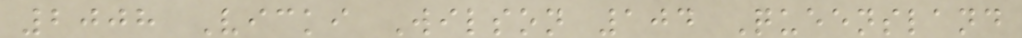2008 Vicki Wilson 104 Queensland
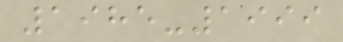1985-1999
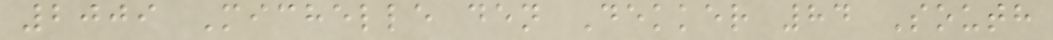2009 Michelle den Dekker 84 South
